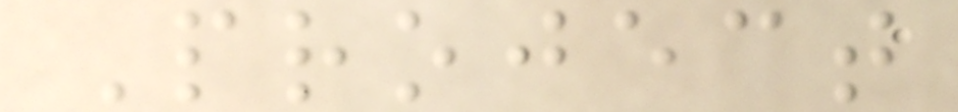Project
